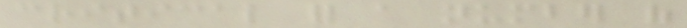critical for a number of
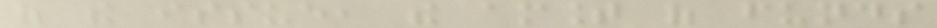of the issue, the amount of funds
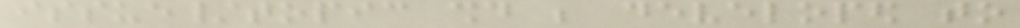issue/topic should be developed to
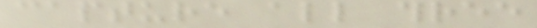capture all three
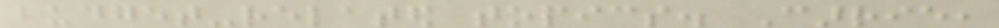budget-related topics. Carrie,
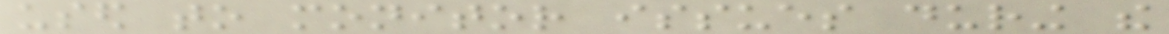used to monitor issues during the
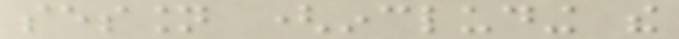session (including the
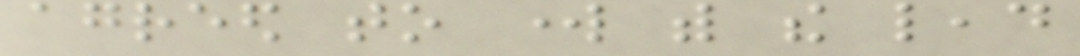agreed to work with the lead
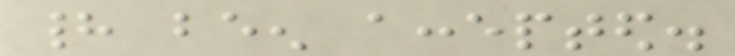had been accepted.
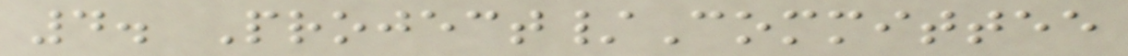4. Project/Committee
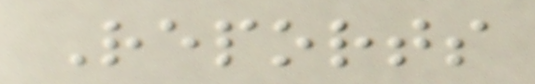Reports
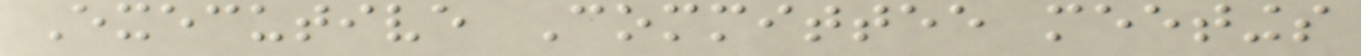Executive Committee meetings
